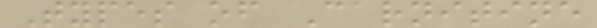Types of Carnitine
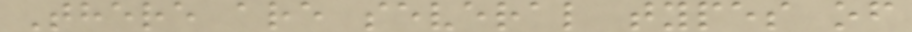There are several types of
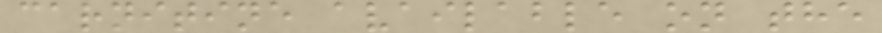carnitine available on the
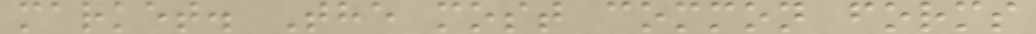market. The most common forms
